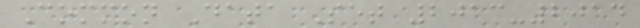Common Data Set 2013-2014
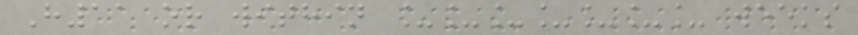H11 or within _______ weeks
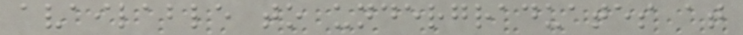available to undergraduates at
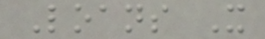Loans X
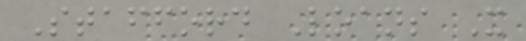Stafford Loans X
